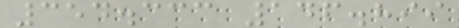354.333 146.899
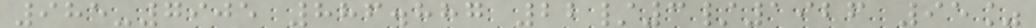985-7905 886.887 22/3/1926 95%
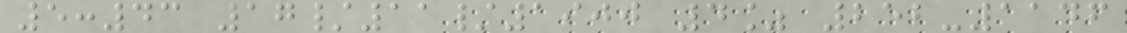5:43 17/11/1900 4% 252-1146
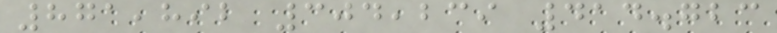871,892 304,239 414.723
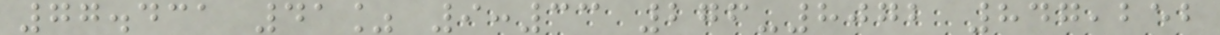77.431 41% 9:33 276-8072 847,252
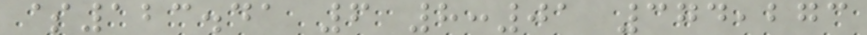$123.41 6 8:01 374,273
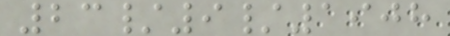23/9/1908
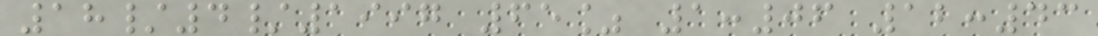18/4/1997 65% 1:06 12:43
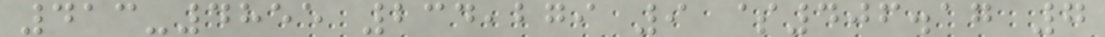413-4855 234,279 9 $406.17 7
